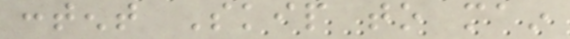content Skip to main
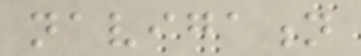navigation
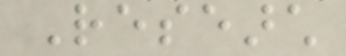Research
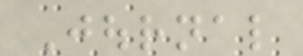Journal
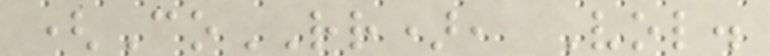(CoRR), Vol.
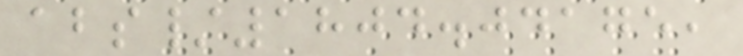abs/1804.04175,
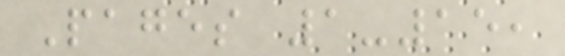Pages 1-15,
